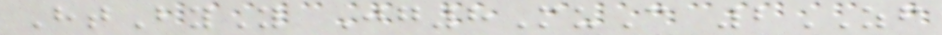HtByY Jg8MuC 2ZF
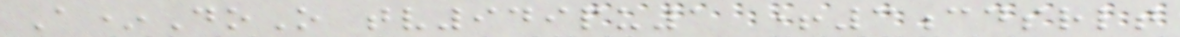A*DoO tv949pu1 +3cdsrlt
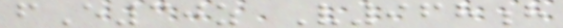fE30z V968h
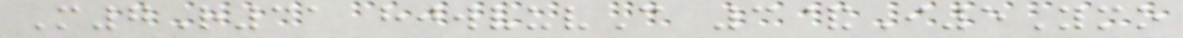M7R31 hjwvuvC 3&I5Ymo
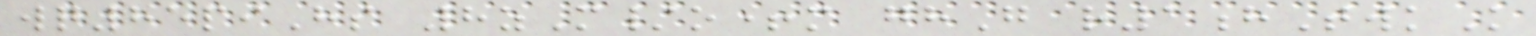wq85piHs 8zM/o+m ghG r1hTwkK
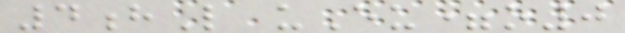4hL uEu=o0
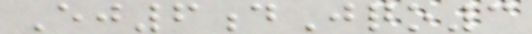Ej6dJqo3
